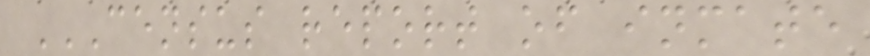CENSUS REPORT OF INMATE
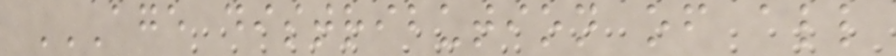AGE DISTRIBUTION OF ALL
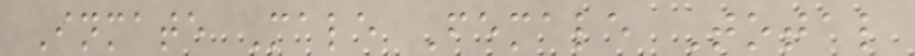Inmate Male Female Total
